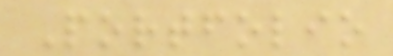Portfolio
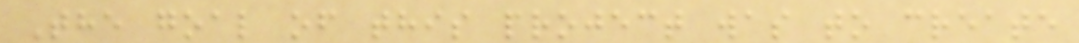The goal of this project was to create
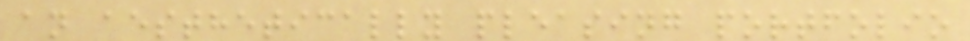an aesthetically pleasing portfolio
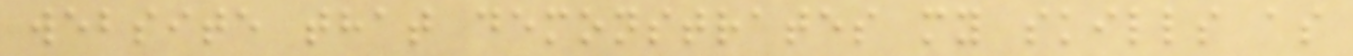website that demonstrates my skills as
